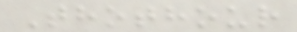Thothour
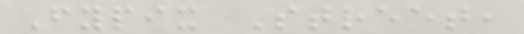Fypix Street,
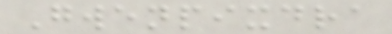Gwenpixdra
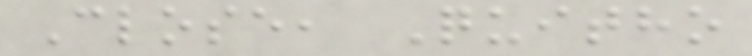Close, Quitho
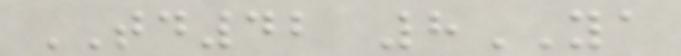TD42 8YA
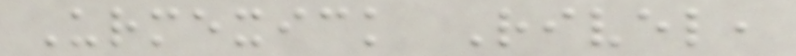Urmexick Rivel,
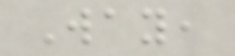Way,
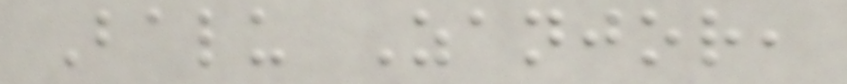Balu Zanjor,
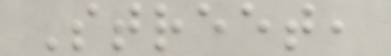Street,
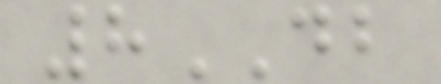8DB
